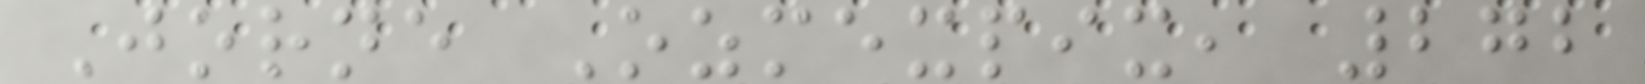Jorne Ozmexpix, 272
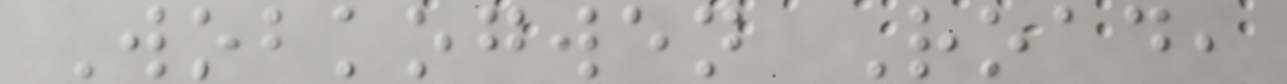Wobkogwen Road,
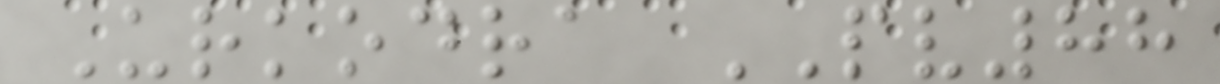Urkodra PV88
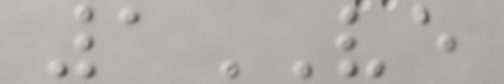1VE
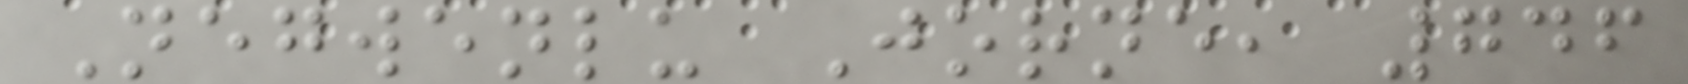Negwenlu Jorne, 746
